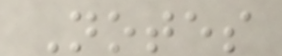Notes
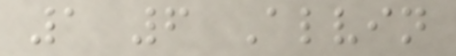1 6 Alvin
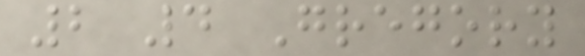2 4 Gregory
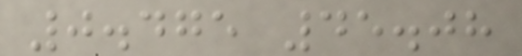0.475 45.08
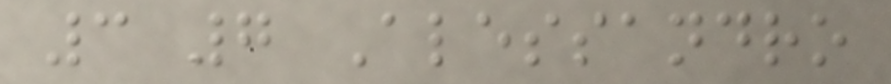3 7 Alessandro
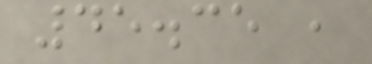45.35 ,
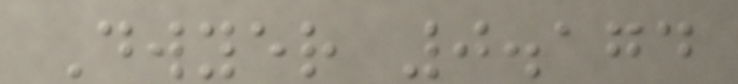Dwyer 0.174
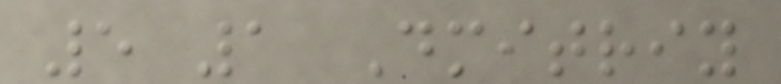5 1 Dmitriy
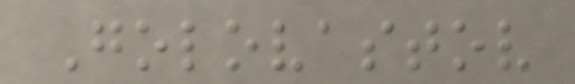Golovastov
